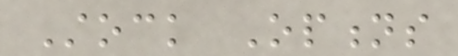Stock Options
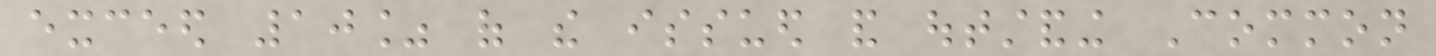exceed 10% of the issued and outstanding Common
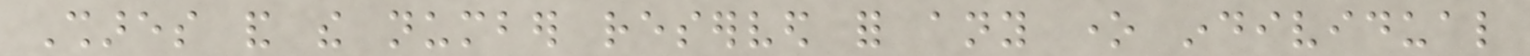Shares and the number reserved for any one individual
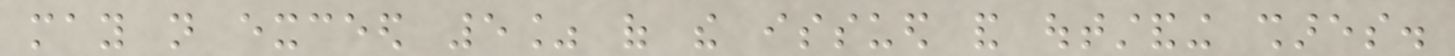may not exceed 5% of the issued and outstanding shares.
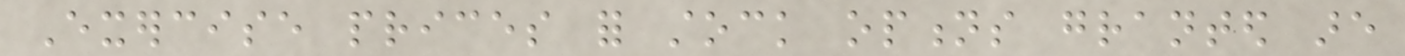Exercise prices for stock options granted are
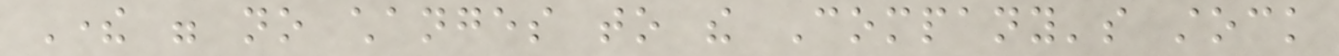There were no changes to the Company's stock
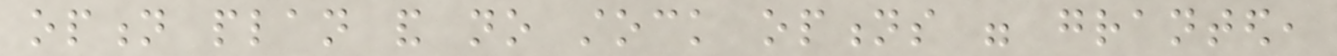option plan and no stock options were granted,
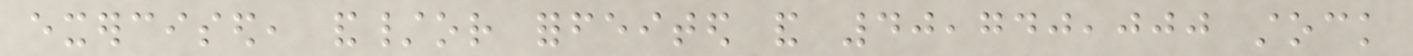exercised, and/or forfeited and 40,740,000 stock
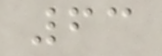63
